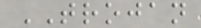TROJAN
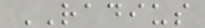RADIUS
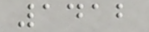1412
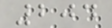204
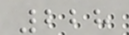228
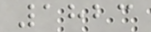1823
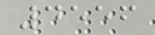4556
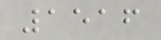1516
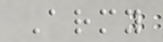Army
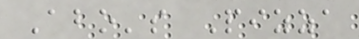Abo's Pizza
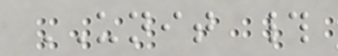UNIT #
